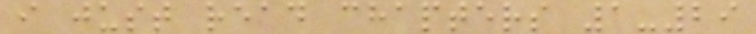i just read chapters 1-29
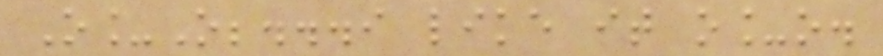O_O;...i like it o_o.
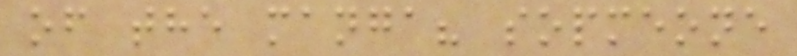of the manga? sopmeone
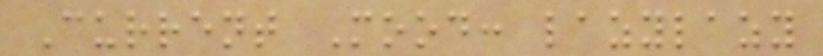Current Mood: lazylazy
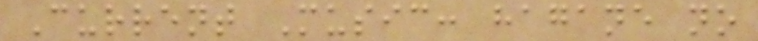Current Music: hagane no
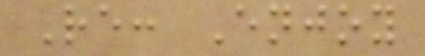Re: Enjoy
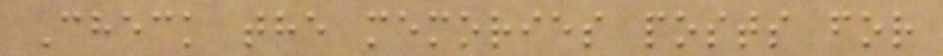Check the memories posts for
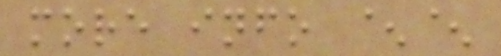more info ^^
